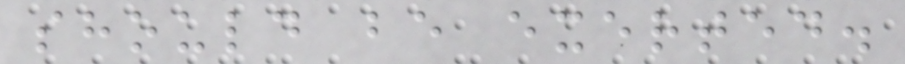should be exerted.
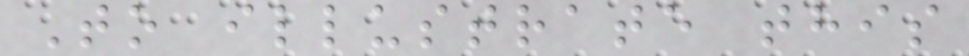To illustrate this
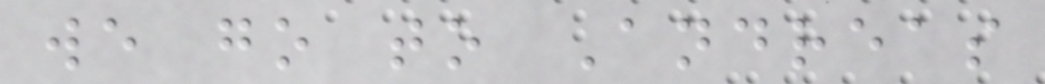we go to Andreas
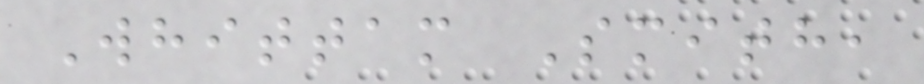Whittam Smith,
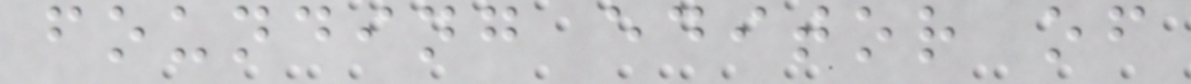founding editor of
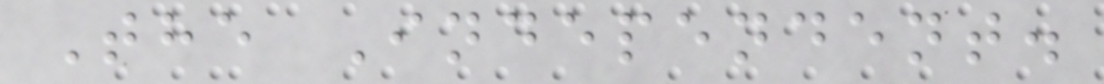The Independent.
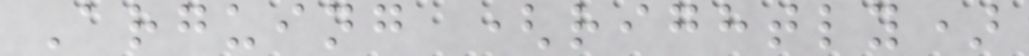Arguing (rightly)
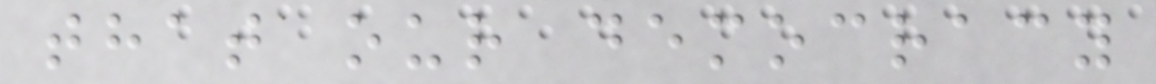that our democracy
